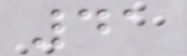41
